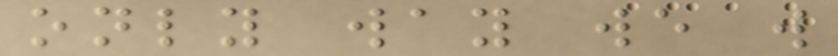only way we will
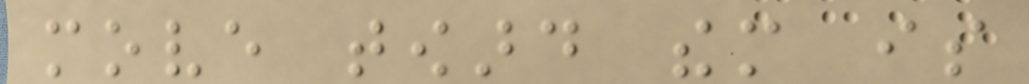move toward them is
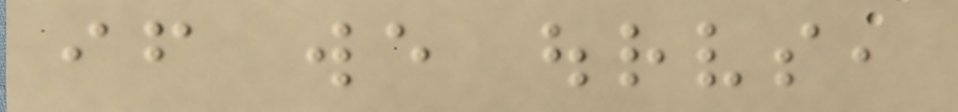if we ourselves,
